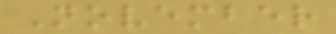November
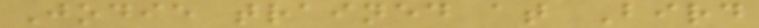Jodie trained at Bird
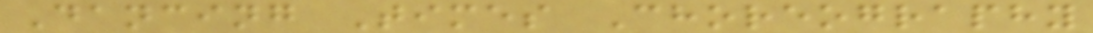Dancing Times Choreography
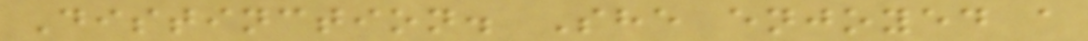Distinction. She enjoyed a
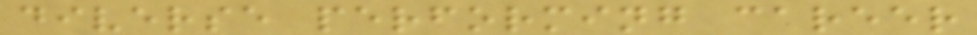diverse performing career
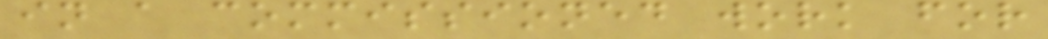in a commissioned work for
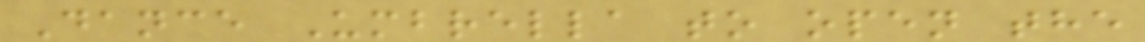Dance Umbrella to open the
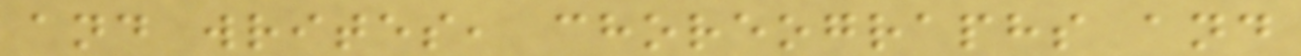and writes, choreographs and
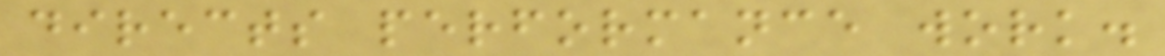directs performance work.
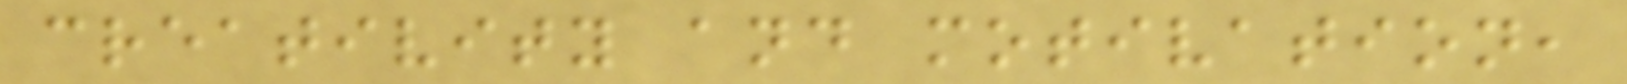creativity and motivation,
